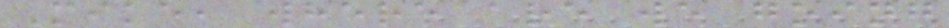Mike, where are we going
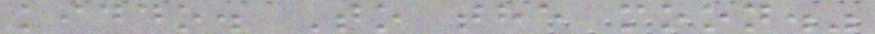kiddo. To the moon."
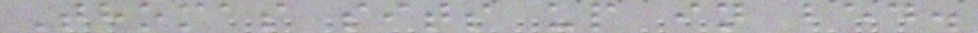Thomas sits up in bed.
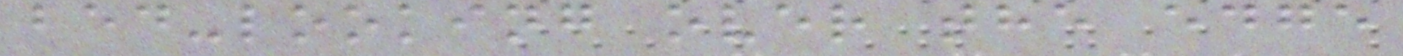bed-looking over the edge
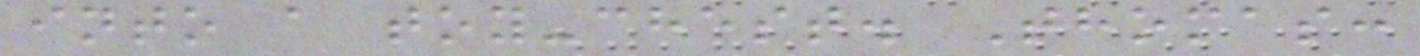into a toy-chest. Thomas:
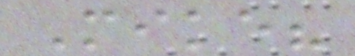Mike?
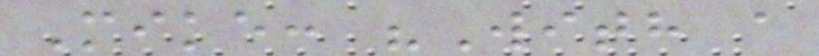Mike: "With a
